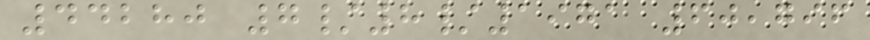44280 7/8/1971 60,796
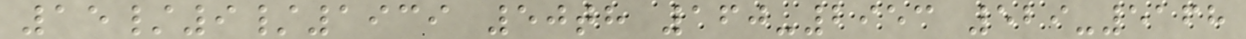15/9/1939 50th 160-2953 529-5168
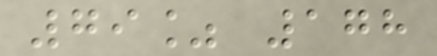79% 178
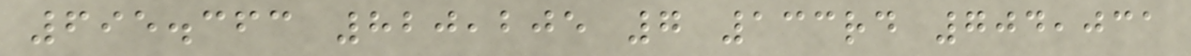695.363 820,205 7 133rd 704,031
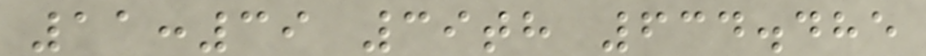11:39 39th 634.485
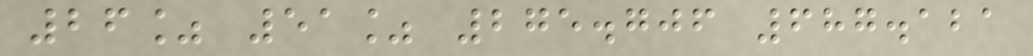26% 51% 275.706 687.121
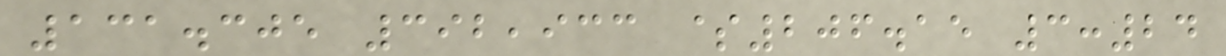131.305 392,933 $206.15 3:24
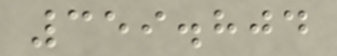359.804
